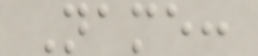Name:
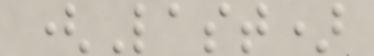(Last)
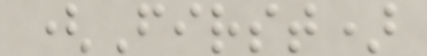(First)
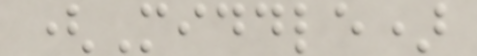(Middle)
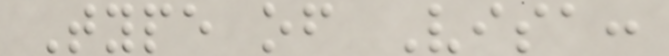Type of Visa:
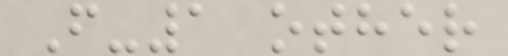F-1 other
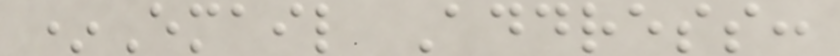*Email Address:
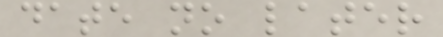date no later
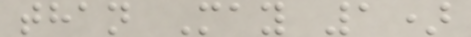than May 1)
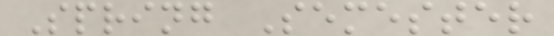Spring Semester
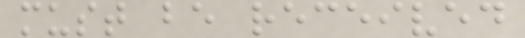must be received
